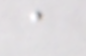a
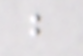b
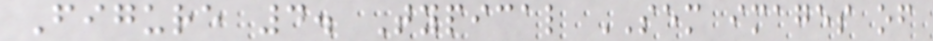Figure 4. Typical SEM images of
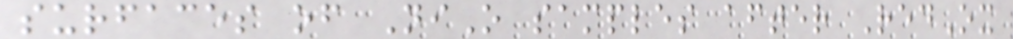surfaces of NiO samples after RedOx
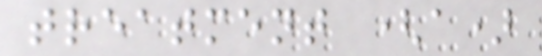treatment (a)
